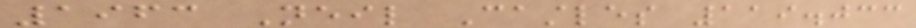1963 Neil Castles 119.033
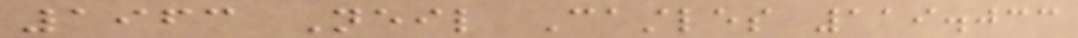1963 Neil Castles 119.033
